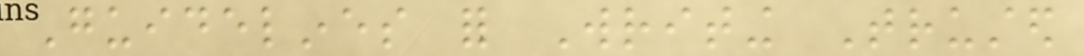Guidelines for Writing Trusted
